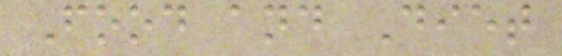Food and Diet
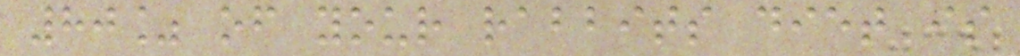80% of your rabbits diet is
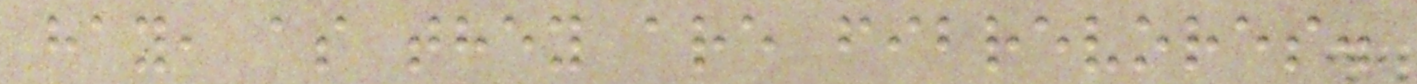hay, as they are fibrevores.
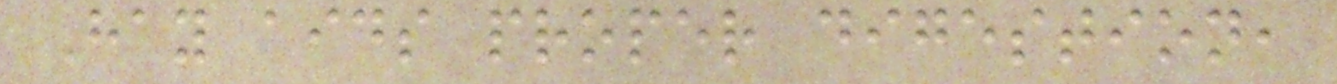Hay aids proper digestion,
